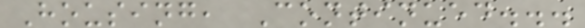Housing, Continued...
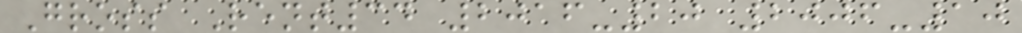Gross Rent34 2016-20 2006-10
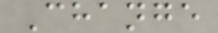Change
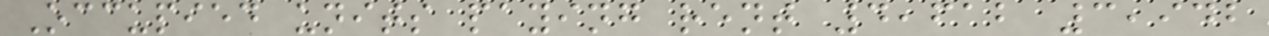Occupied units paying rent 4,612 3,942
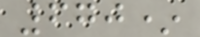670*
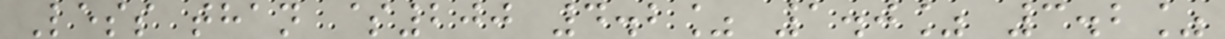Less than $200 4.2% 1.0% 3.2%
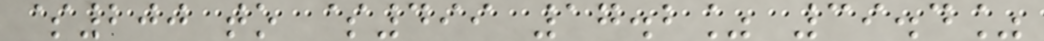$200 to $499 17.2% 39.4%
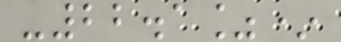-22.1%*
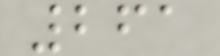261
